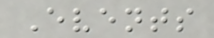Events
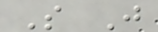S J
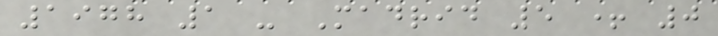1978 1 - Madrid 5 + 0
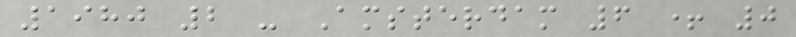1980 2 - Amsterdam 6 + 0
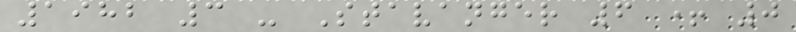1982 3 - Stavanger 6 + 0
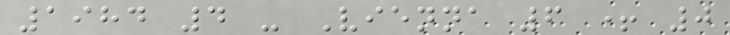1984 4 - Vienna 6 + 0
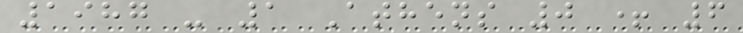1987 - 1 Athens 0 + 6
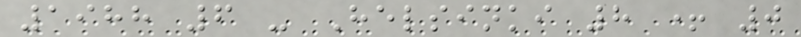1988 6 - Helsinki 8 + 0
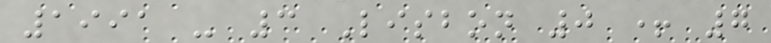1991 - 3 Lisbon 0 + 7
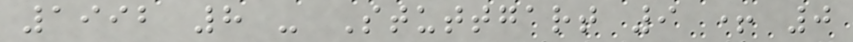1992 8 - Stuttgart 9 + 0
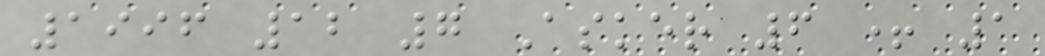1996 12 7 Asker 6 + 1
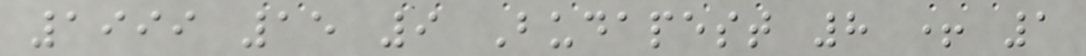1999 15 9 Budapest 8 + 1
